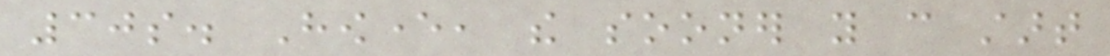30s. However, the sooner you can start
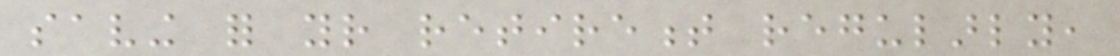saving for your retirement regularly,
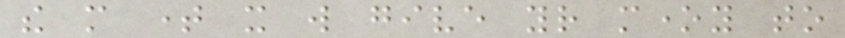the more time it will give your money to
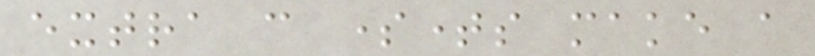extra can sometimes make a
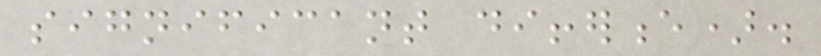significant difference).
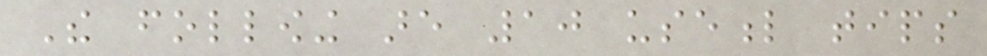The following are 10 useful tips
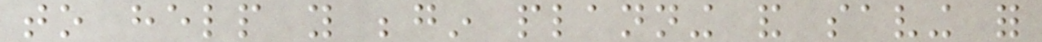to help you begin planning and saving for
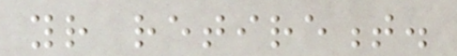your retirement.
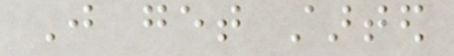Just get started
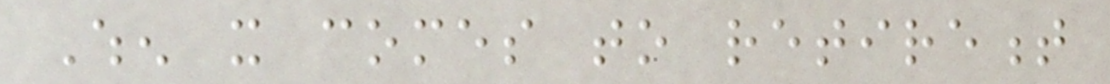When it comes to retirement
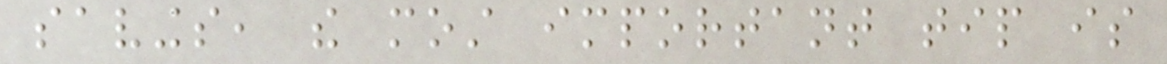savings, the most important tip is
